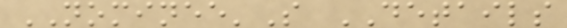NOMINEE'S DETAILS
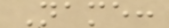Name:
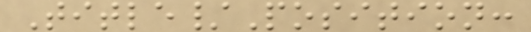Title/Position:
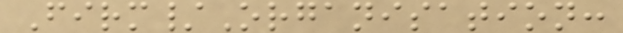Firm/Organisation:
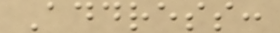Address:
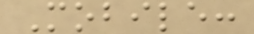Mobile:
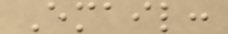Email:
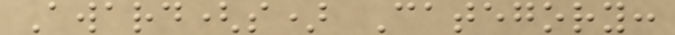Award(s) Category:
